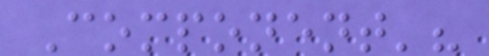Component'?
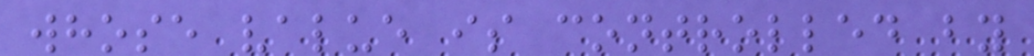whose value is controlled by
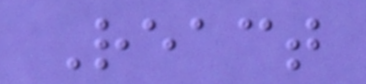React
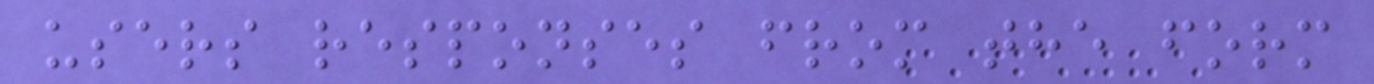users responses from the form
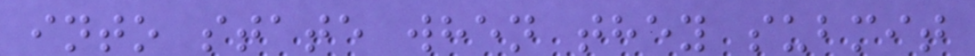into state when they submit
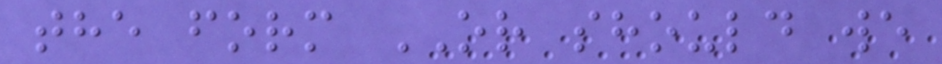the form OR should we
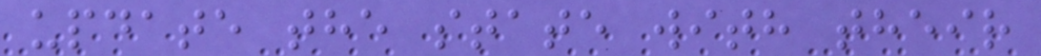update the state with their
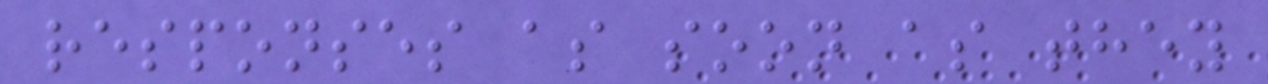responses as soon as they
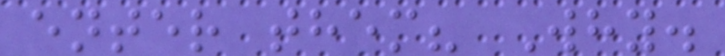enter them? Why.
